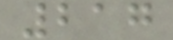217
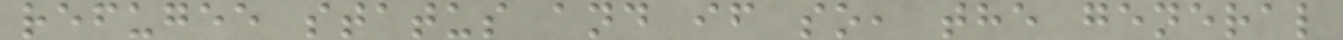refugee status and if so, the general
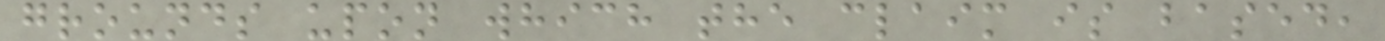grounds upon which the claim is based,
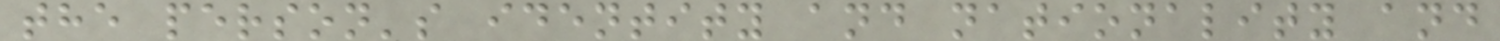the person's identity and nationality and
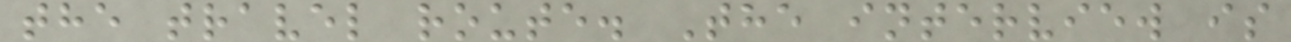the travel route. The interview is
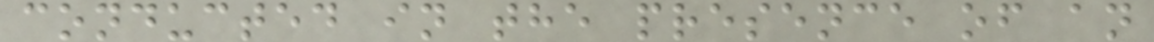conducted in the presence of an
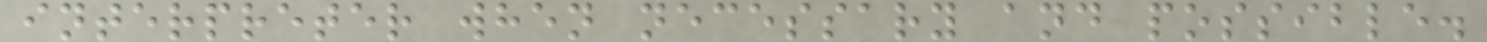interpreter when necessary and possible.
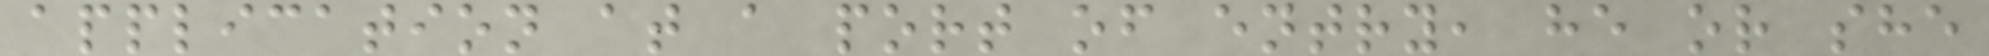application at a port of entry, he or she
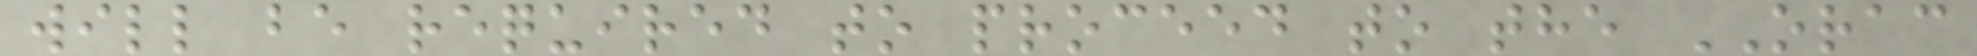will be required to proceed to the ORAC
